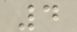4
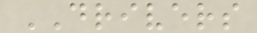DRIVERS
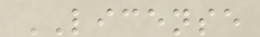LICENSE
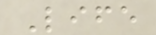Life
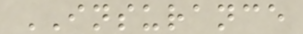INSURANCE
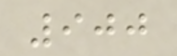900
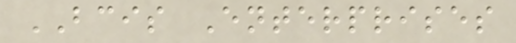BCIS Enterprises
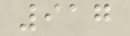917
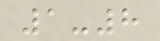1-8
